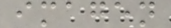imagen
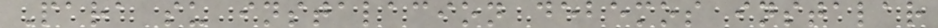Para su instalacion debemos instalar
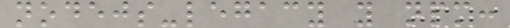nodejs-legacy y npm:
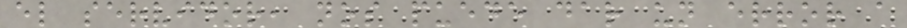el servidor, nos puede dar un error a
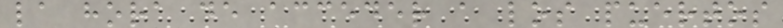la hora de acceder a los puertos
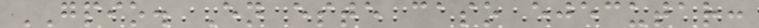GPIO. En este caso ejecutar:
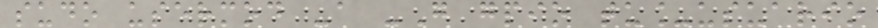sudo usermod -a -G gpio tu_usuario
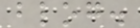blog.
